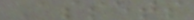Assets
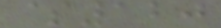$120
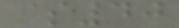$40
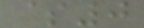$0
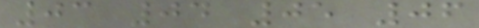03 04 05 06
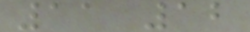11 12
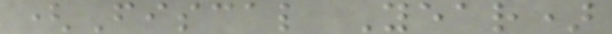(Fiscal Year)
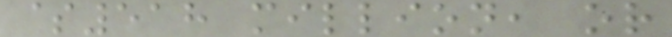$518 million, or
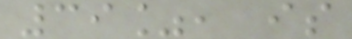39%, is
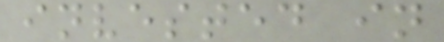invested in
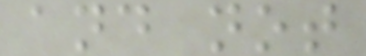and not
